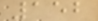152
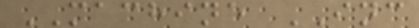MACHINE INC
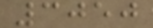3050
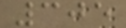305
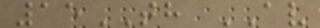15TH AV
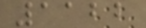1122
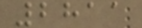2811
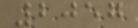2057
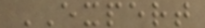EXPERT
